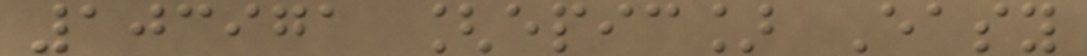103971 [epic] Easy
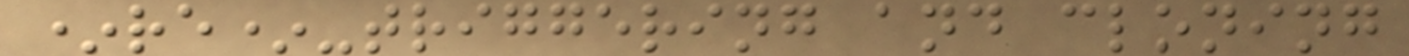*re*-triggering and cloning
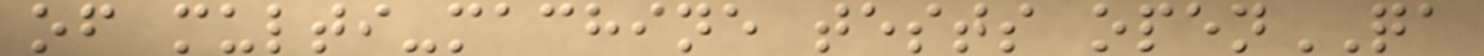of multi-machine tests openQA
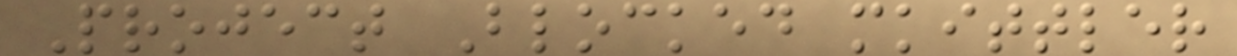Project Blocked mkittler
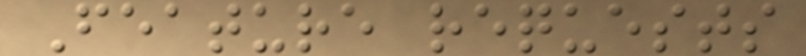Feature requests
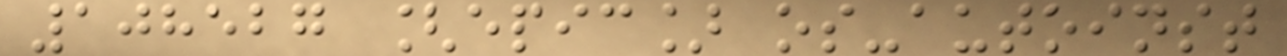108527 [epic] os-autoinst
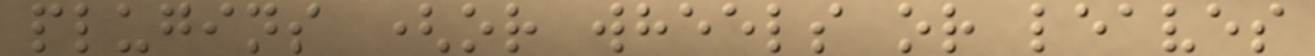plugins (or wheels or leaves
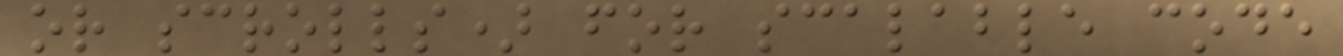or scrolls) for scalable code
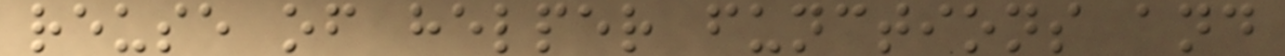reuse of helper functions and
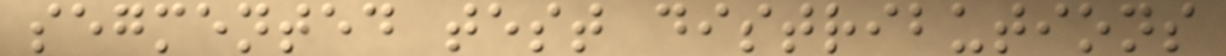segmented test distributions
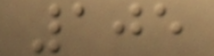105
